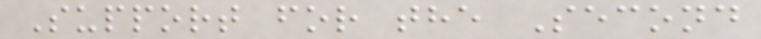Support for the Second
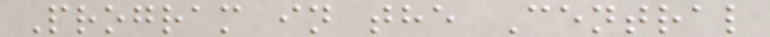Program in the Central
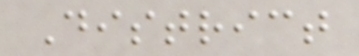District
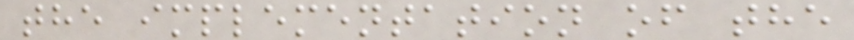the implementation of the
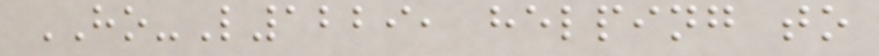HO-L1229, helping to
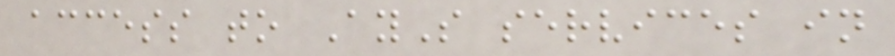access to AyS services in
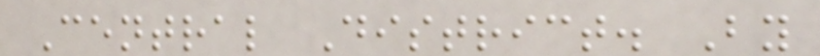Central District. By
